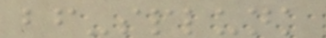bf-splunk
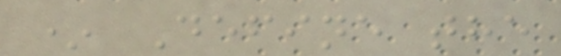* Define the
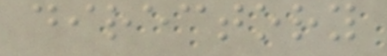directory
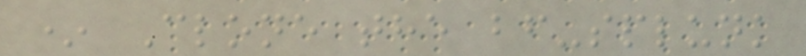* Clone the bf-splunk
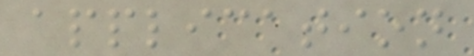application
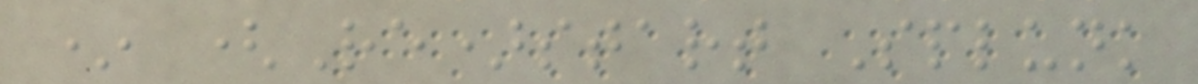* (Re)start Splunk
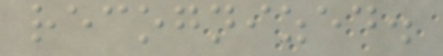recognized.
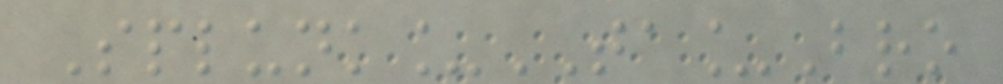Splunk_TA_Bro
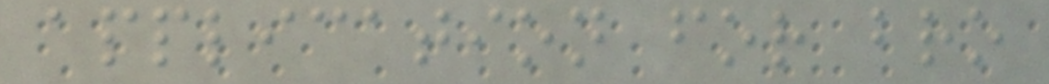application for bro
